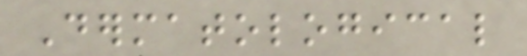Dermatological
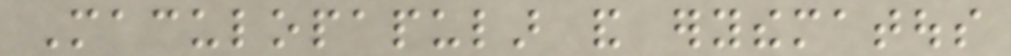Maculopapular and erythematous
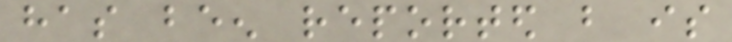has been reported but is
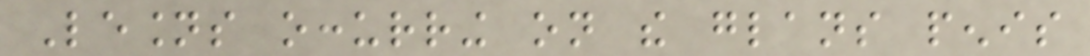Lesions occurring on the glans penis
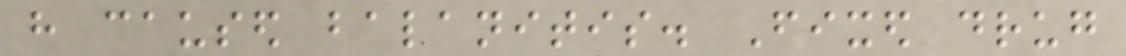have caused balanitis. Fixed drug
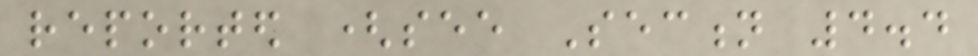reported (see Section 4.4
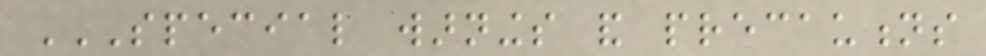SPECIAL WARNINGS AND PRECAUTIONS
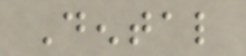Dental
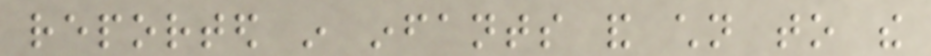reported in infants and children to the
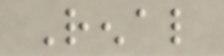Renal
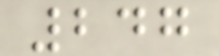247
